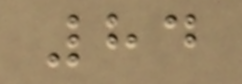84
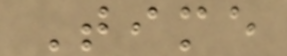Time
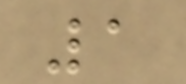1
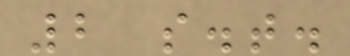2 s.t.
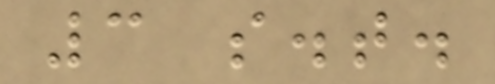3 s.t.
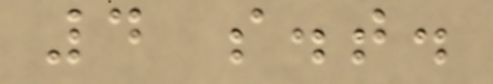4 s.t.
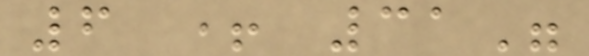6 + 31"
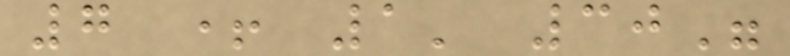7 + 1' 30"
